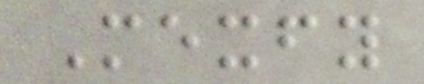Mexfy
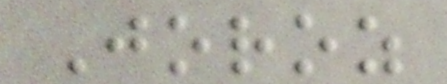Joroz
